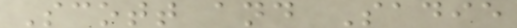Scott and Sadie
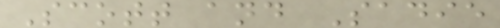Scott and Sadie
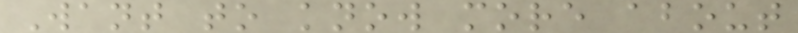Want to know more about
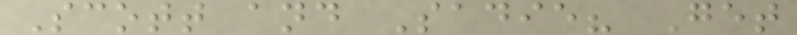Scott and Sadie? Get
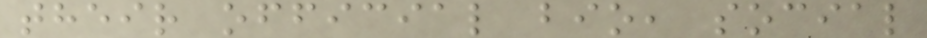their official bio, social
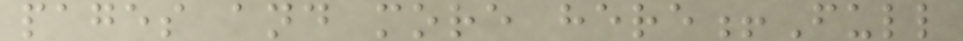pages and more here!Full
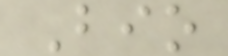Bio
